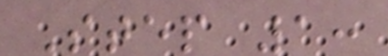Step 1:
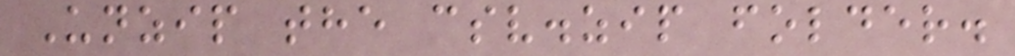Unzip the csv.zip folder.
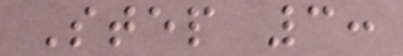Step 3:
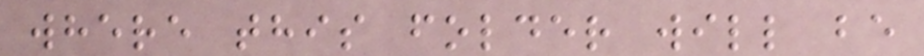where this folder will be
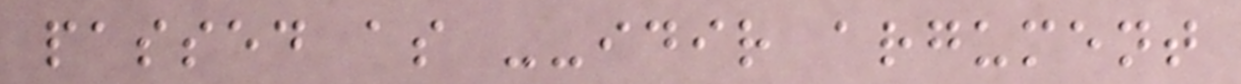passed as --idir argument
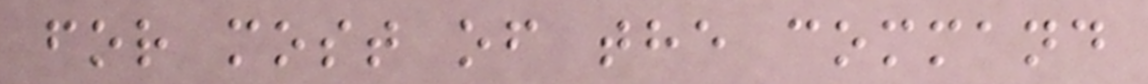for most of the command
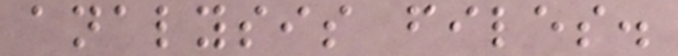analysis files.
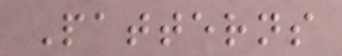Patterns
